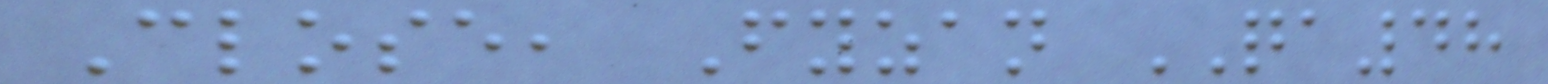Close, Fyzan QA48
